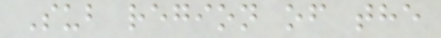Sub region of the
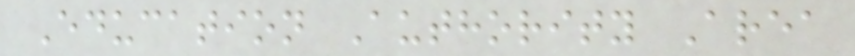Education Authority Area
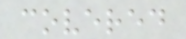covered
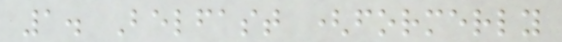1. Belfast (formerly
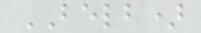BELB)
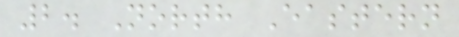2. North Eastern
